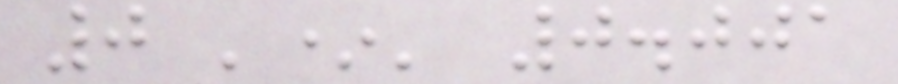0 '*' 0.001
